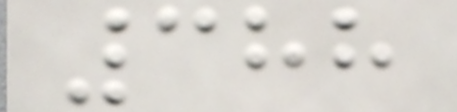388
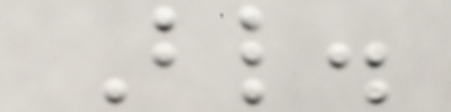Bl.
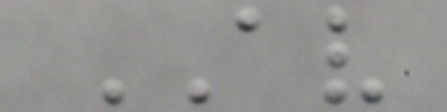AV
